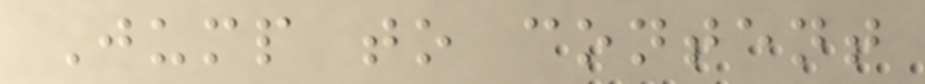Jump to content
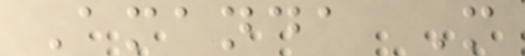Amanda M
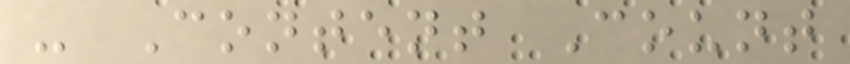- Content Count
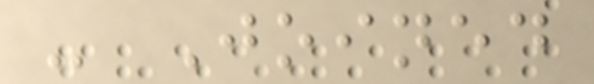- Joined
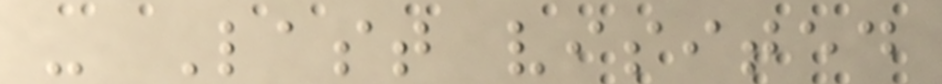- Last visited
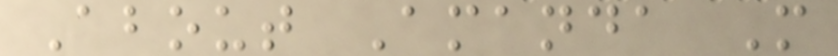About Amanda M
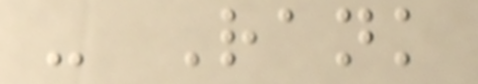- Rank
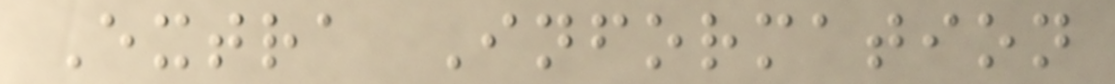Extra Information
